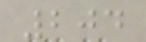204
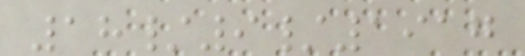18/9/1917
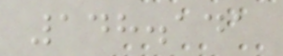148.141
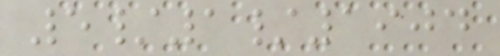5/1/1904
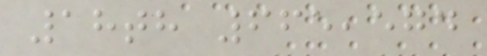18th 665,574
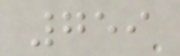759
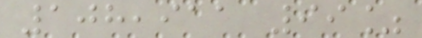108,911 99%
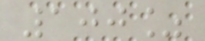100%
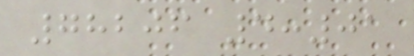78206 4:01
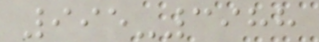995-3988
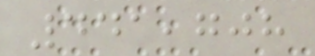441,708
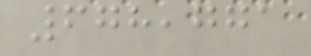678,771
